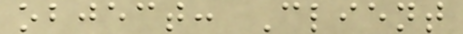object: Client
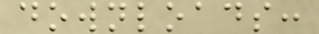downloads:
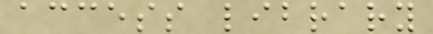access library
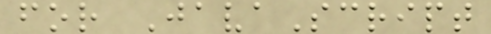for JavaScript
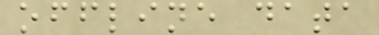offline data
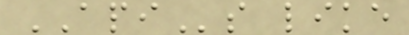APIs like
